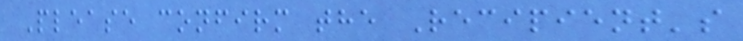Please confirm the Recipient's
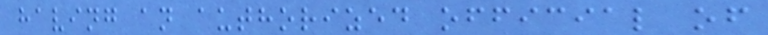having an authorized official of
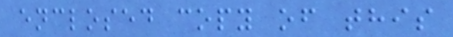enclosed copy of this
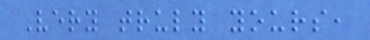Very truly yours,
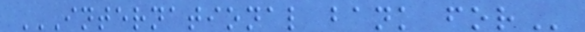INTERNATIONAL BANK FOR
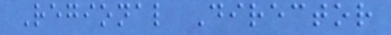Regional Director
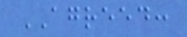AGREED:
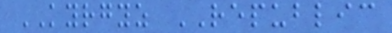KYRGYZ REPUBLIC
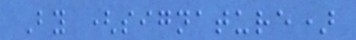By (signature)
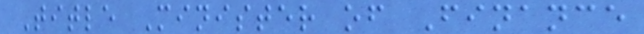Title Minister of Finance
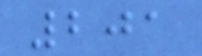201
